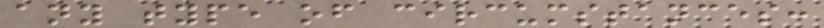any type of circumstances:
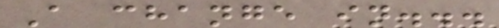A change in...
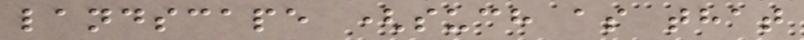landscape (such as that
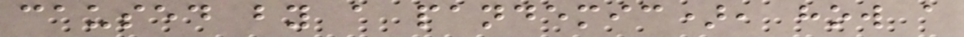caused by a pandemic), how a
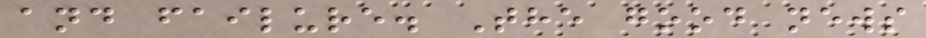and failure. The good news
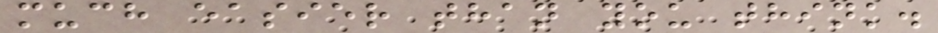much easier than you think.
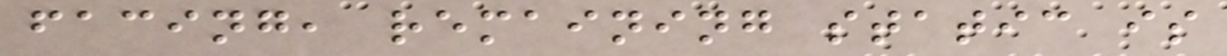facing, remaining static is
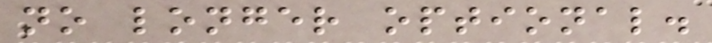no longer optional.
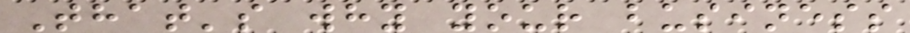That's why your business
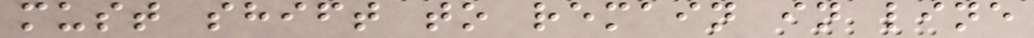must shift to remain in line
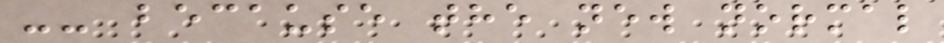-- because the new normal
